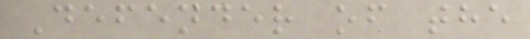Defender of the
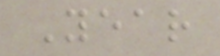Year
